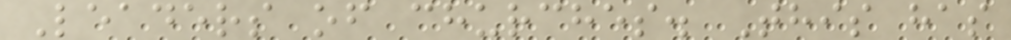Leaders of churches. This has
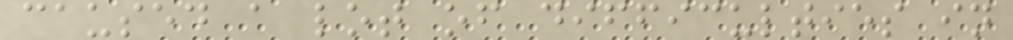caused a lot of difficulties in
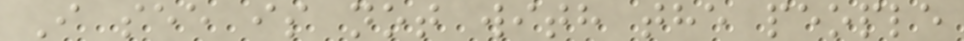I see is not with the people
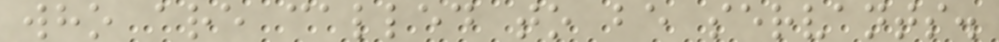who are called to be servants.
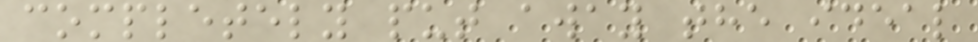completely put away the ideal
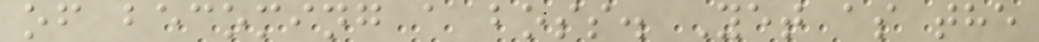of becoming a boss. Yet as the
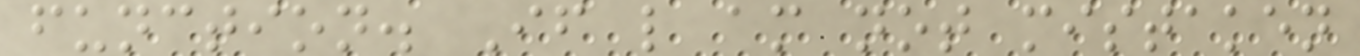function. If l am not mistaken
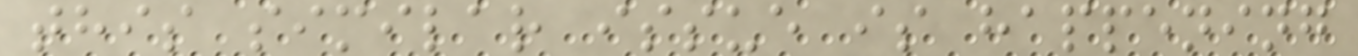this similar issue is happening
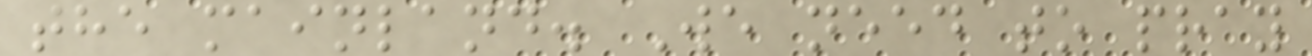the mainland. We need to pray
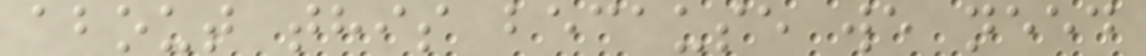about this because we need
